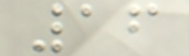16
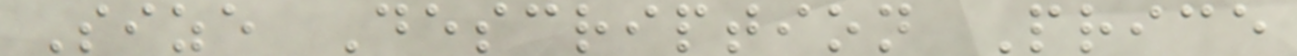Size Description Price
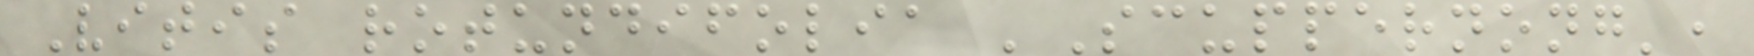Vitis rotundifolia 'Scuppernong',
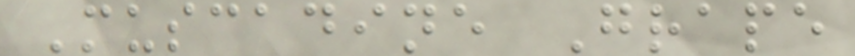Muscadine Grape
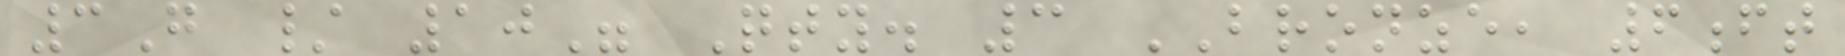3G / 10" Qty. 3 BRONZE, 6ft
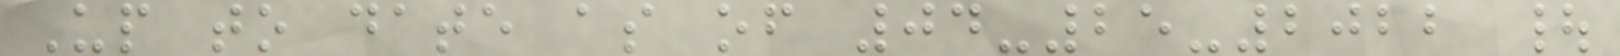Up to date as of 04-25-2022 |
